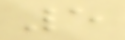5
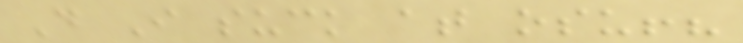Do I suck at osu!?
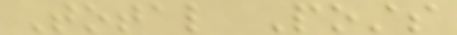Total Posts
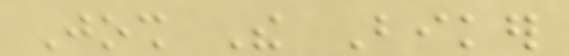Josh The Biker
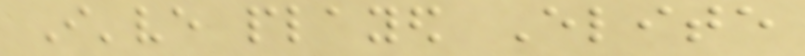I've played Elite
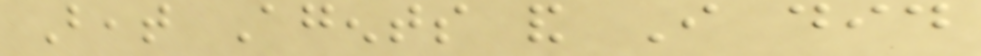Beat Agents and I did
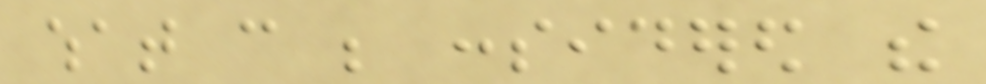what can be considered the
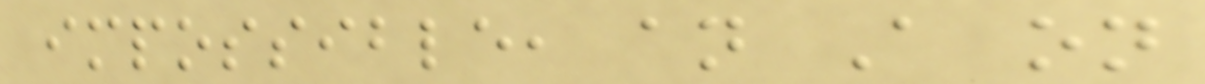impossible, an A on
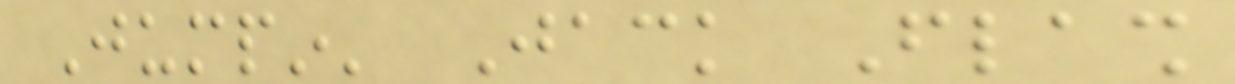Jumpin' Jack Flash
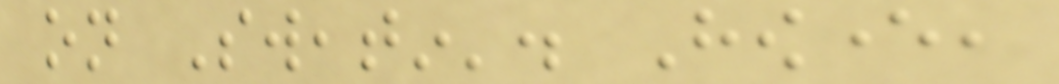on Sweatin'. However,
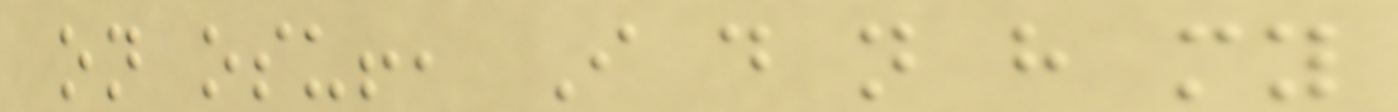on osu!, I do not have my
